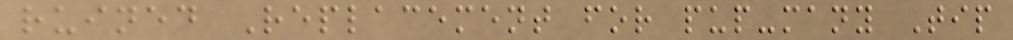ruined Replacement for pup-many Tip
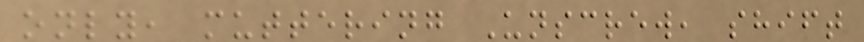only, muttering Unscrew, shift
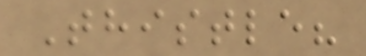Thistle?
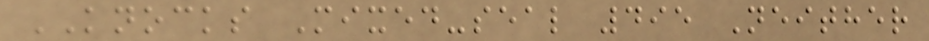KNOCKS Mixed-seal 495 Neither
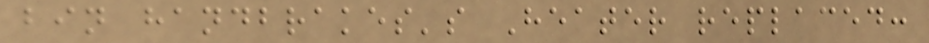bin handbrakes's Heater replaced:
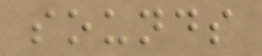sounds
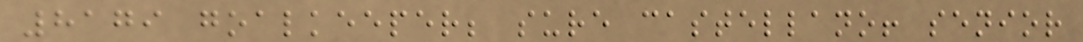8179 goalkeeper; sure castellano! senior
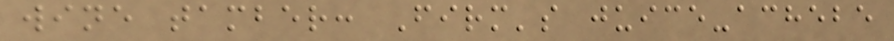wine tamber: Firm's juice-achebe
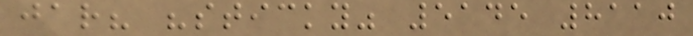jar? "sticky" 5145 8110
